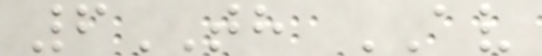6TH AV
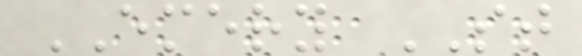EMERY ST
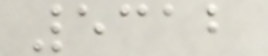5312
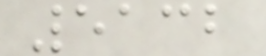5132
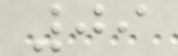09
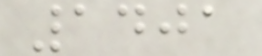1401
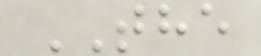THE
